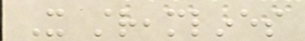It streamlines
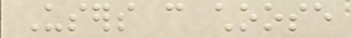Users can choose
